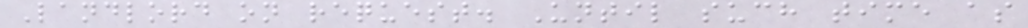Landlord on request. Until such time as
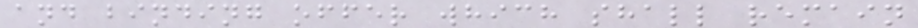and binding offer which shall remain
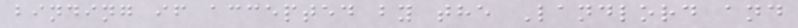binding if accepted by the Landlord and
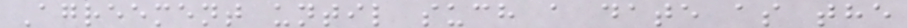Agreement until such a date as the
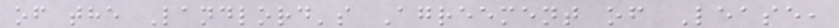of the Landlord's Agreement of Lease,
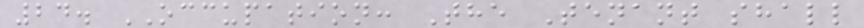24. OCCUPATION: The Tenant shall
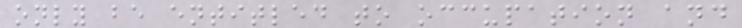only be entitled to occupation and
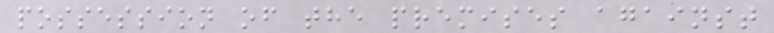possession of the premises against
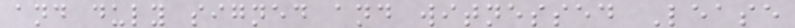and duly signed and witnessed Lease
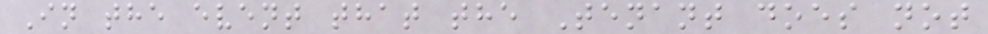In the event that the Tenant does not
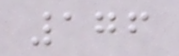176
